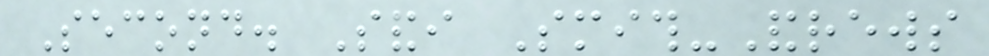Second. Sandi Smith-Andrews
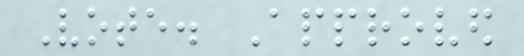Vote. Approved
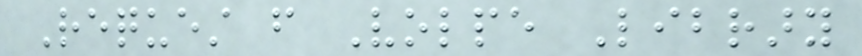Request from Volpe Library
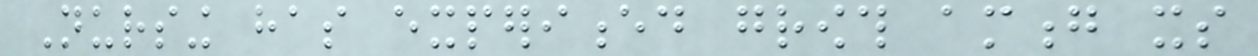Nursing has experienced growth among its
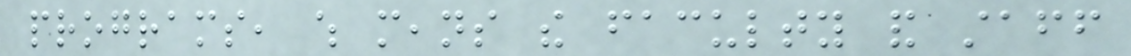programs, which means the faculty and staff
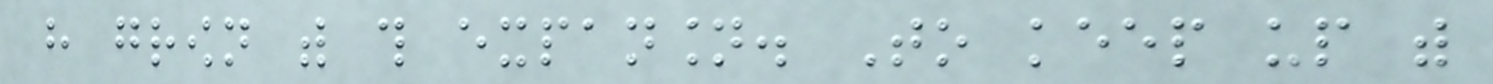have grown with this expansion. To keep up with
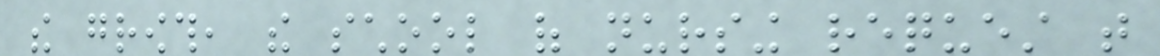the growth, the school of nursing request that
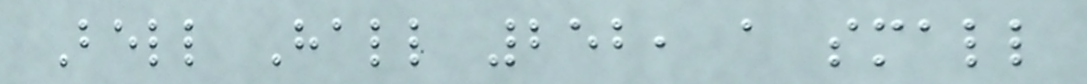Bell Hall 252, a small
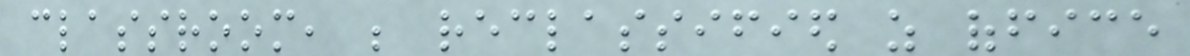classroom, be reclassified as office
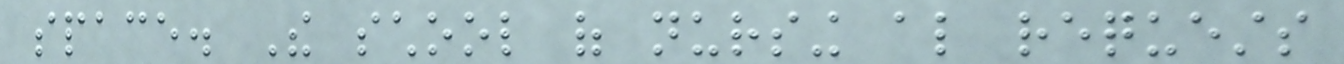space. The school of nursing also requests
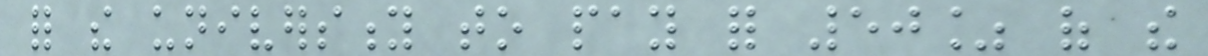for the university to pay for 50% of the
